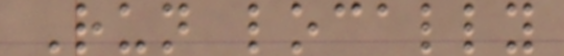Run locally
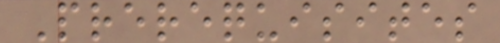Prerequisites
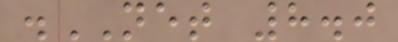.NET 8.0
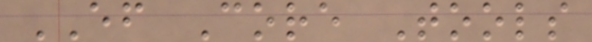EF Core Tools
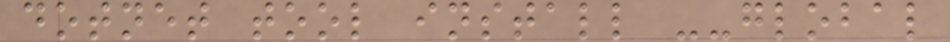dotnet tool install --global
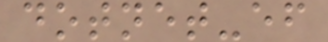dotnet-ef
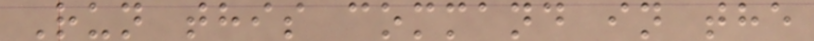Run this command in the
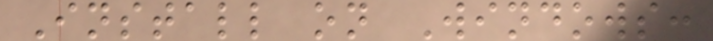Install on Windows:
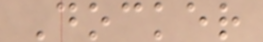Docker
